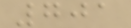701
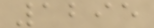1295
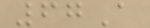67A
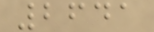2641
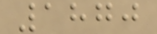1870
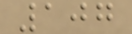107
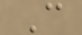C
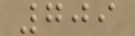709
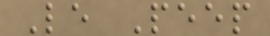Le Peep
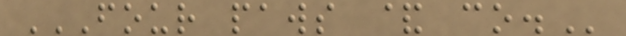FOUR PAWS & CO.
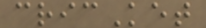cricKet
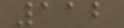112
